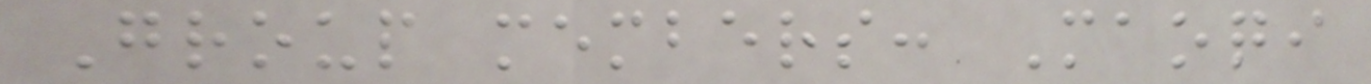Group members: Maoqi
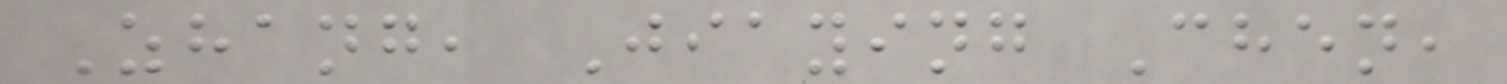Zhang, Jiaying Chen,
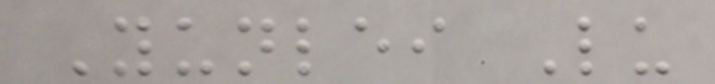Yunlei Lu
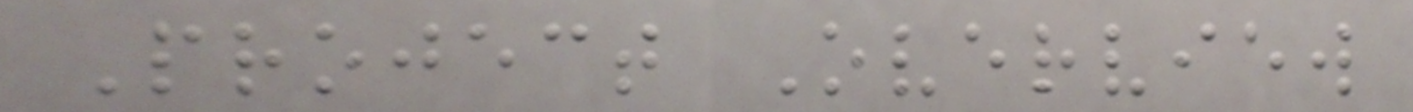Project Overview
